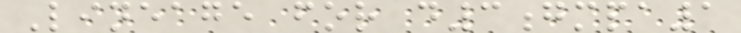Lineage for d3gmpa1
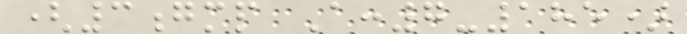(3gmp A:7-185)
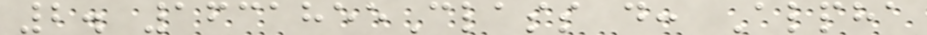2. 1631855Class d: Alpha
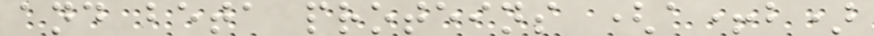and beta proteins (a+b)
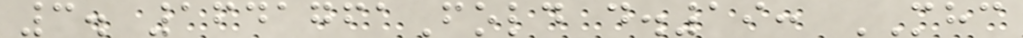3. 1641761Fold d.19: MHC
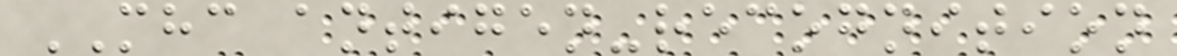MHC antigen-recognition
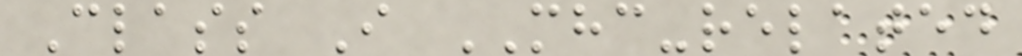Class I MHC-related
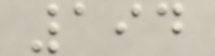194
